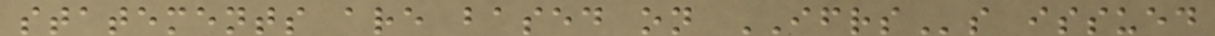statements are based on IFRSs issued
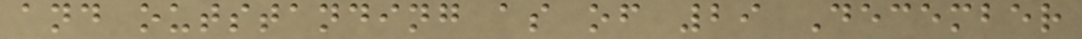and outstanding as of 29 December
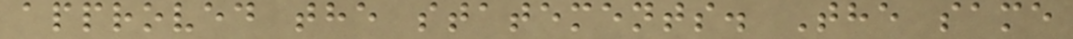approved the statements. The same
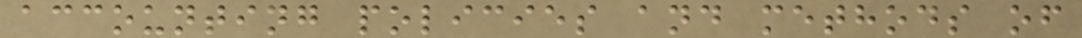accounting policies and methods of
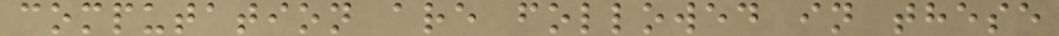computation are followed in these
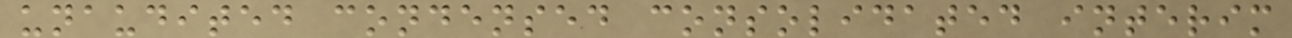unaudited condensed consolidated interim
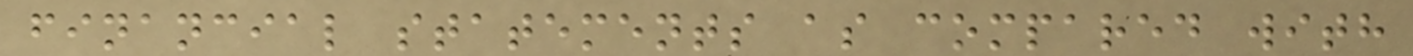financial statements as compared with
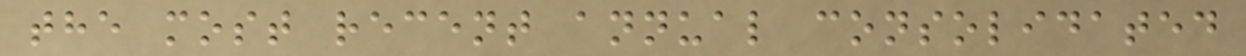the most recent annual consolidated
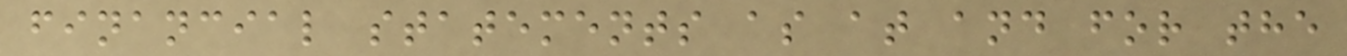financial statements as at and for the
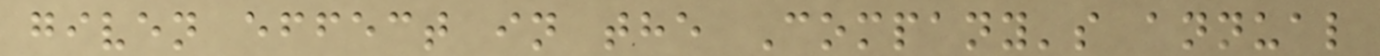given effect in the Company's annual
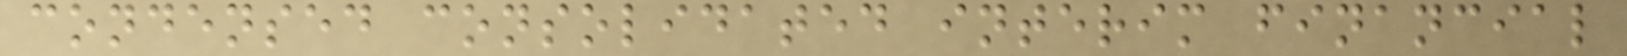condensed consolidated interim financial
